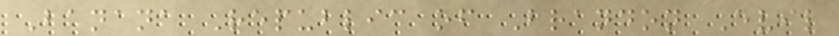Banana Republic of Brandon Evil
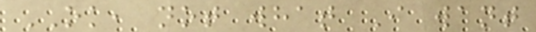OK, not what I want
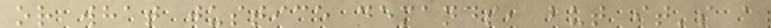or what justice demands, but it's a
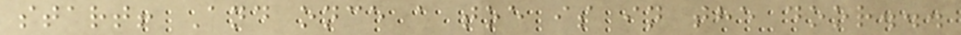start! And once a toe is in the door...
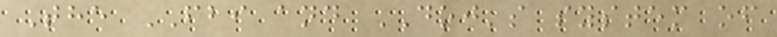The FBI and DOJ's system of
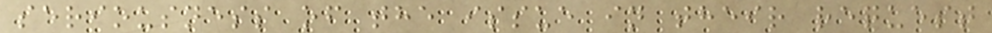seriousness of the issue in their request
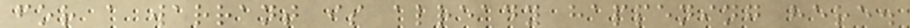for a warrant is already happening here.
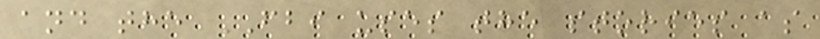and the FBI uses the stories as
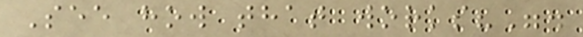See how that works?".
